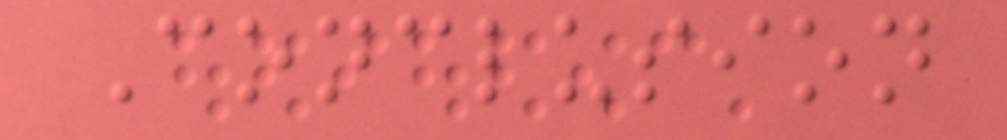Conclusion
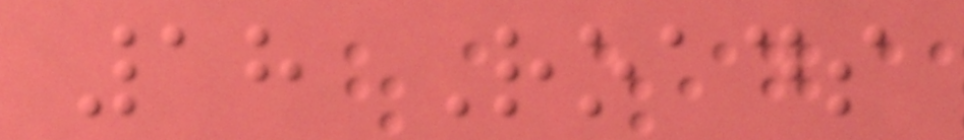18 Roads
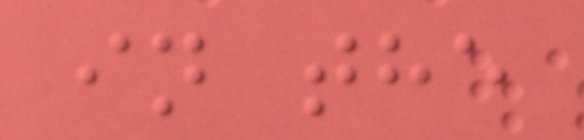in the
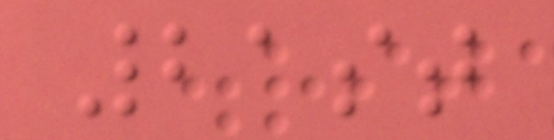21st
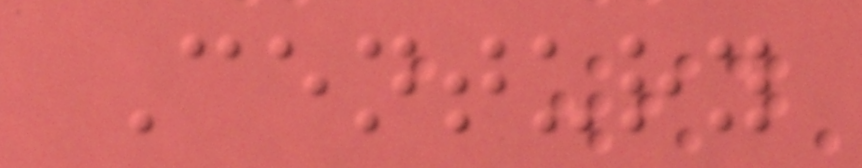Century
